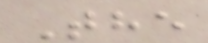The
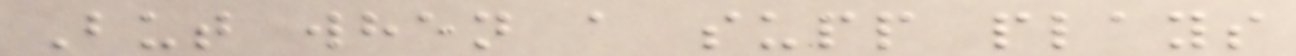But when a supp plays
